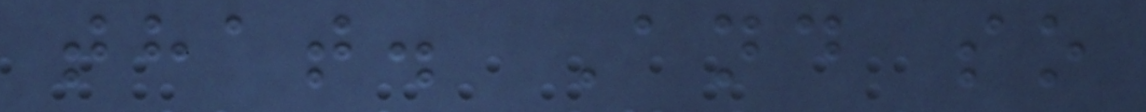that. And so
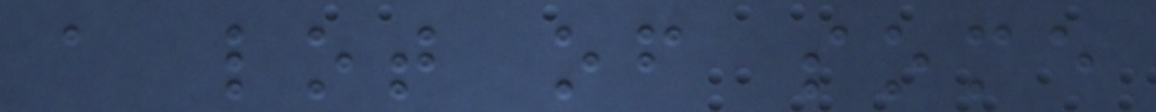a lot of some
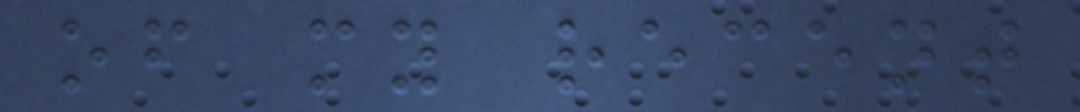of my recent
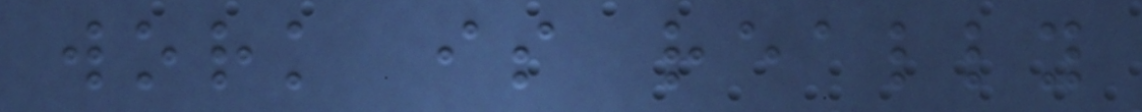work is really
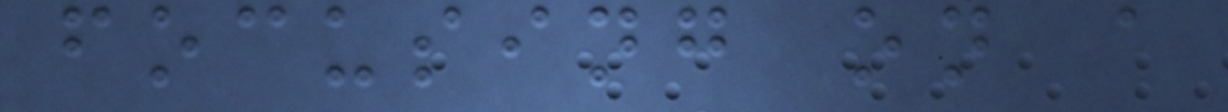focusing on a
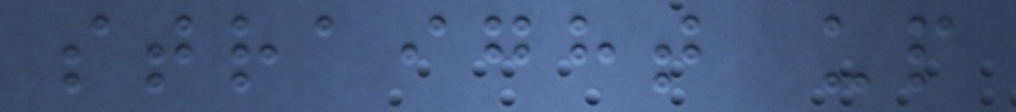straight up
